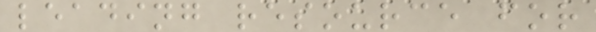leading resource for
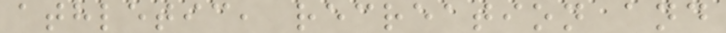athletic, recreation and
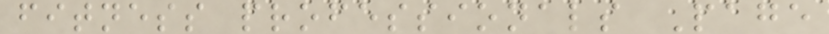fitness professionals Page
